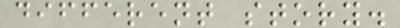different story.
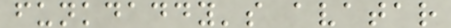funkdaddy's avatar
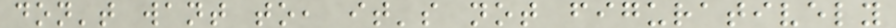don't want to, it's not figuratively
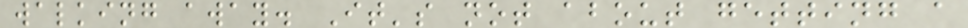walking away. It's not about getting a
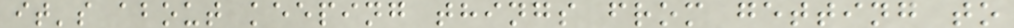it's about keeping things from getting to
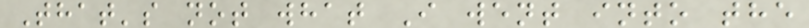That's not what I went into the
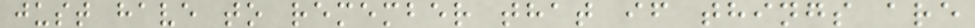just have to remember that if things are
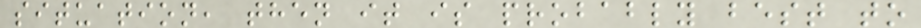situation, then it is probably best to
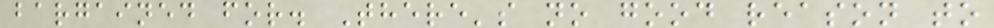bargained for. There's no good reason to
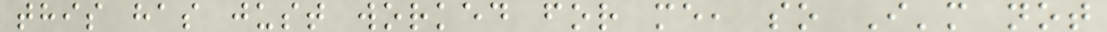this has just worked for me, so I'm not
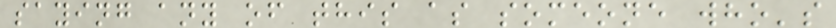saying any of this as someone who's
